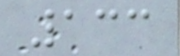133
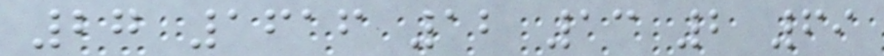27 1616 12 13 2 69
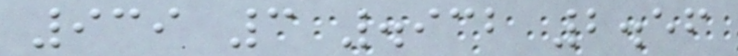939 3 .932 2.56
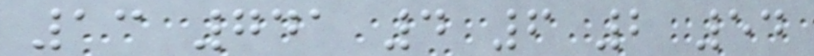13 741 4 6 2 54
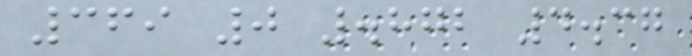369 0 .872 4.37
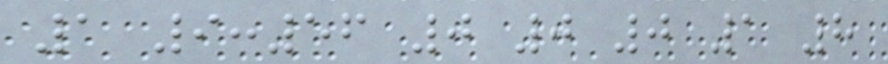1 9:56 0 0 0 1 8
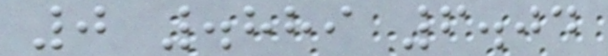0 .889 6.04
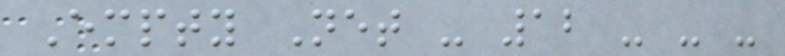Empty Net - 12 - - -
